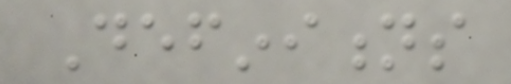Definitions
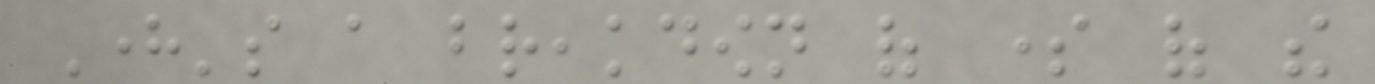Here's a breakdown of some of the
